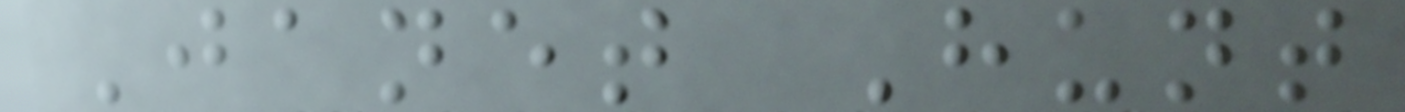Janet Hunt
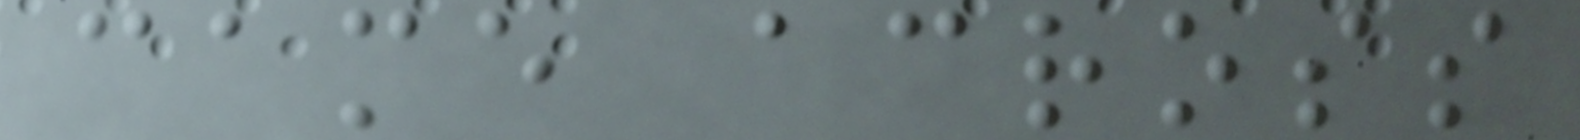came across
